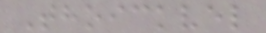Thoickvel
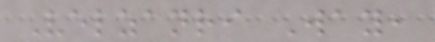Velzanri Way,
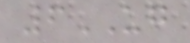6UG
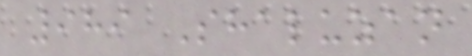989 Shaluzan
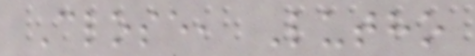Close, Lutho
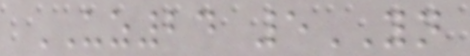UZ24 5YN
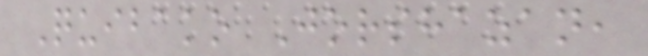Quibako Jorshazan,
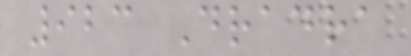923 Dradra
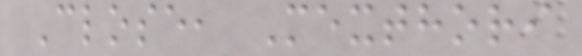Close, Mexthori
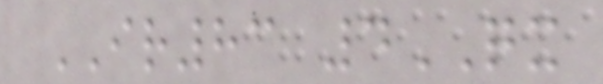IR83 4QX
